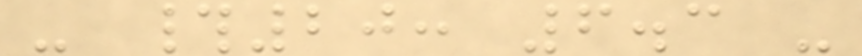- #20: 6.3 -
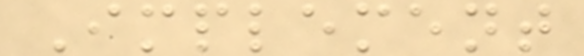Implement
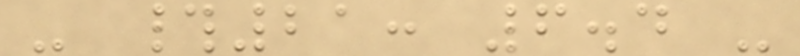- #21: 6.4 -
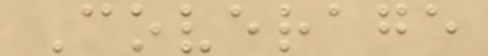Coverage
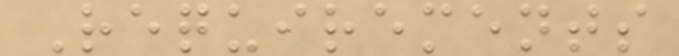Requirements
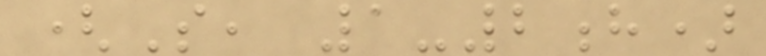(S, 1-2h)
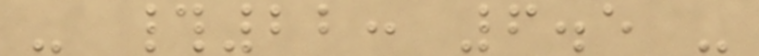- #22: 6.5 -
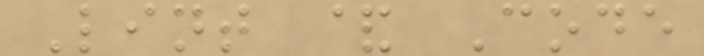Lint & Code
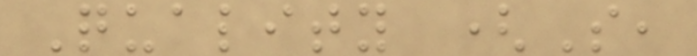Quality (S,
